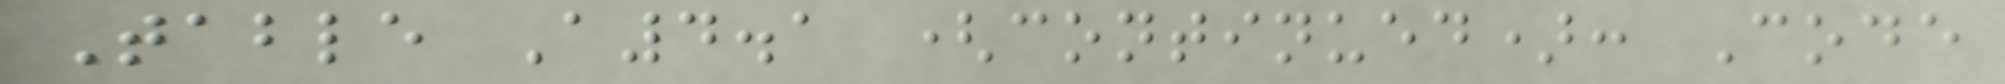Table A4.1 (continued): Code
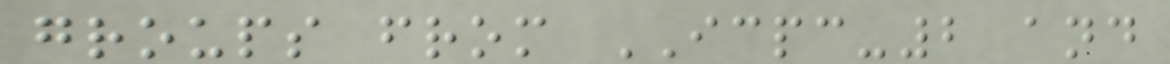groups from ICPC-2 and
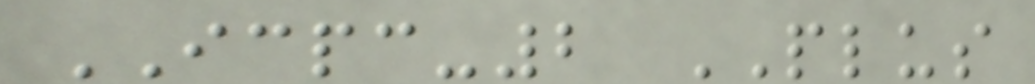ICPC-2 PLUS
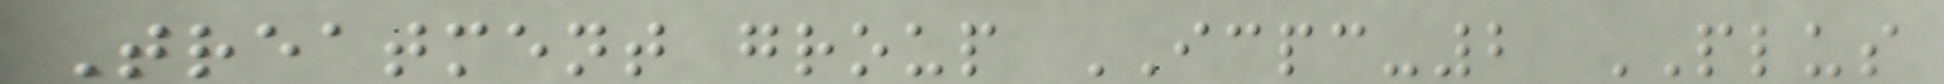Treatment group ICPC-2 PLUS
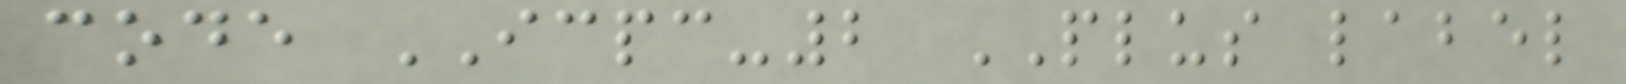code ICPC-2 PLUS label
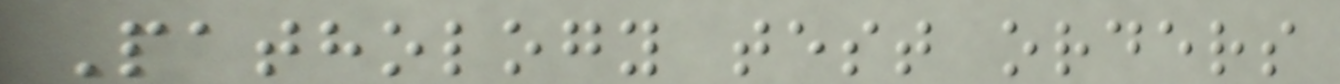Pathology test orders
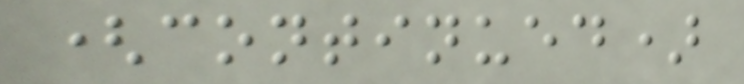(continued)
